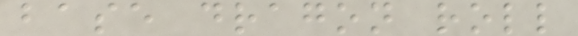base dragon roll
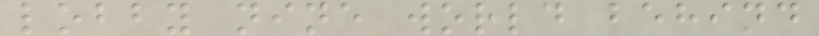lobby nine world behind
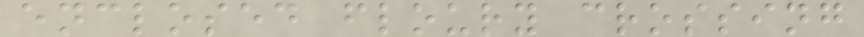enclosed floury crossing
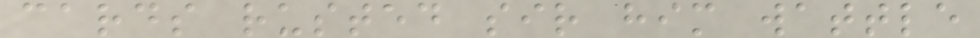cards rusted sir him wattle
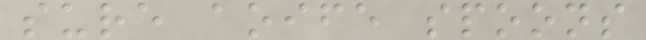sure aoife spoons
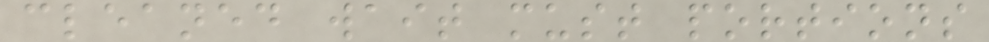cleaned wait must portions
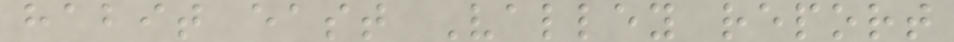habit east Valley report
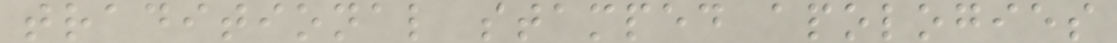traditional stamped apologies
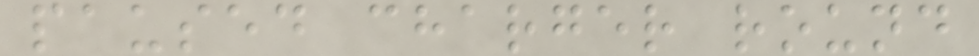paused charger round
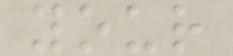your
